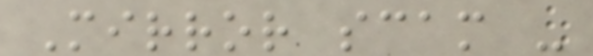Mirror scam -
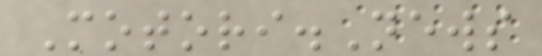Motori.News
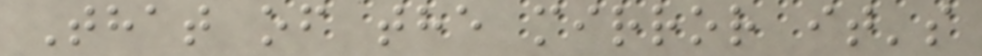That of the mirror it's
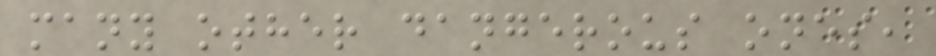many other dangerous ones,
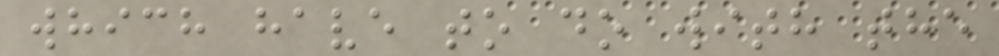which have to do with the
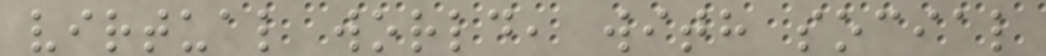virtual world, with social
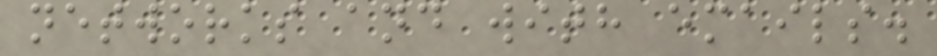networks and with emails.
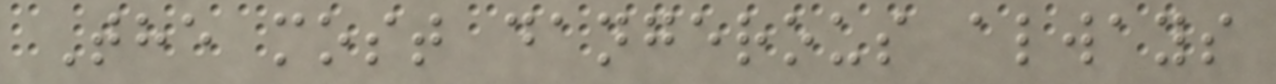The most dangerous always
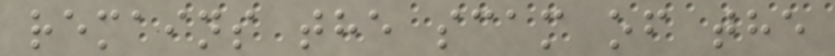remains the scam of the
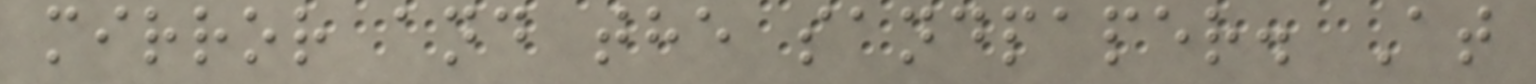mirror and the sandpaper. At
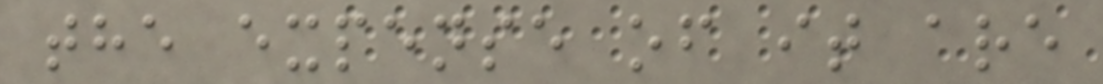the expense of it are
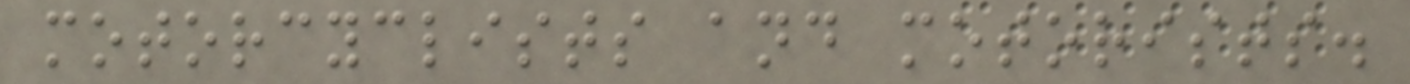motorcyclists and motorists.
